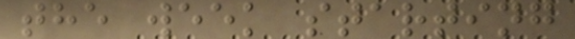the week starting
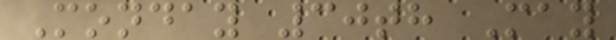Monday 30th May
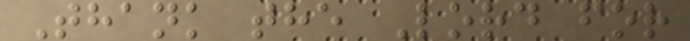Thank the Lord for
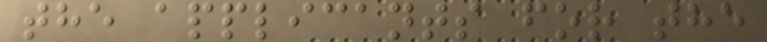the applicants for the
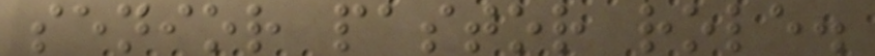senior pastor role.
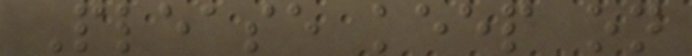Please keep on
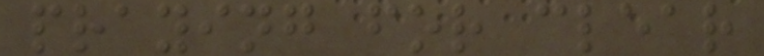praying for clear
